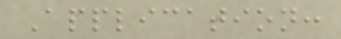Application:
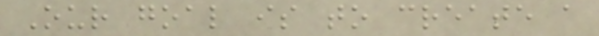Our goal is to create a
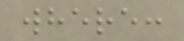where:
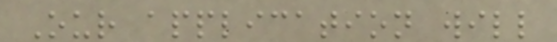Our application will
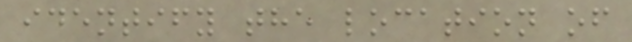identify the location of
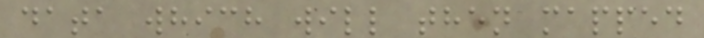data which will then mapped
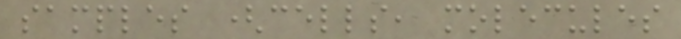samples (cells, molecules
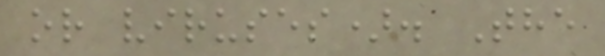or viruses). The
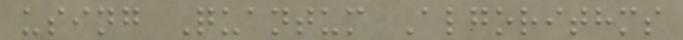using Quantum Algorithms
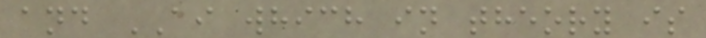and AI which in theory is
